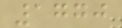1770
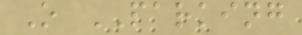O PARKING
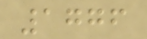1776
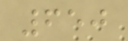650
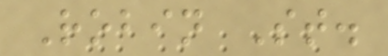Robin St.
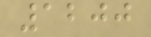1200
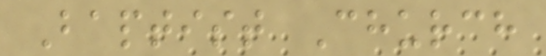Baptist Church
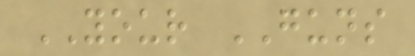YOUR GUNS
